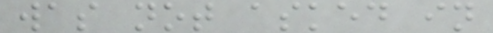was not asked in
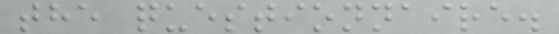the questionnaire.
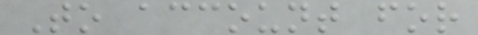To account for
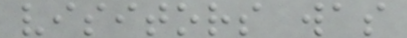visitors was
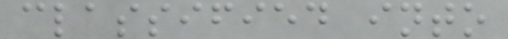classified into
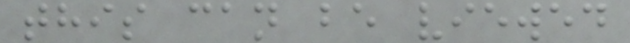this can be viewed
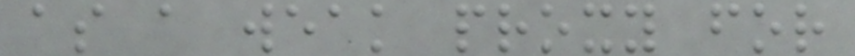as a weak proxy for
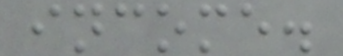income.
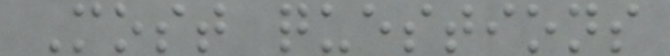Most questions
